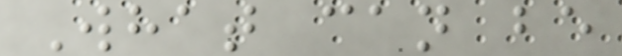What can be
